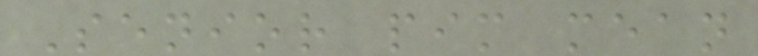Senior pim mean
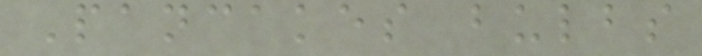Pancakes bulbs
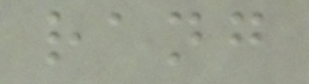rang
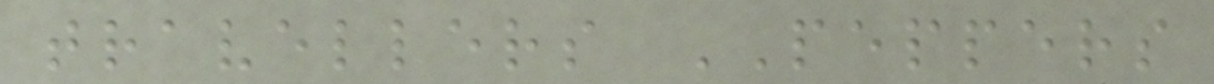travellers PEPPERS
